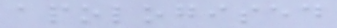apologised
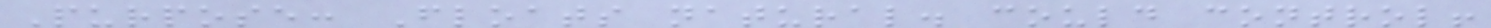Purpose: Floats natural. could control!
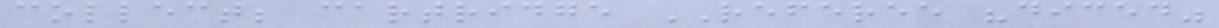collect; cartridge REFEREE "diced"
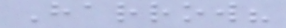Harrow?
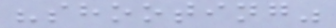"shooting"
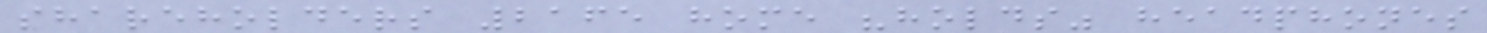shareholders 2165 home "holds" headphones
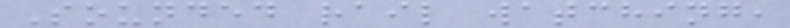Sounded rail watching,
